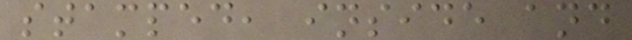stamped, inside and
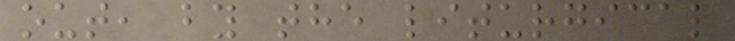out, by the liturgical
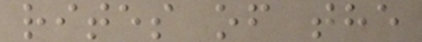rites of the
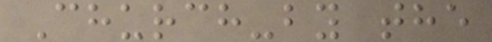Church-by the
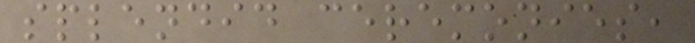splendid ceremonies,
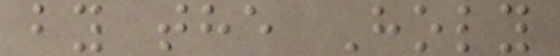by the Holy
